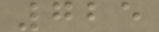725
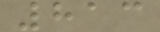813
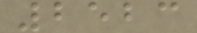2523
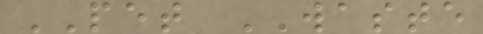PET WASTE
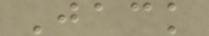Jack
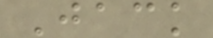Jack
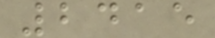2415
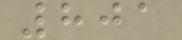801
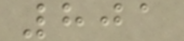801
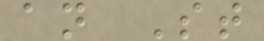an St
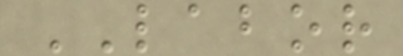LABOR
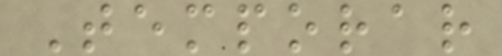Temporar
